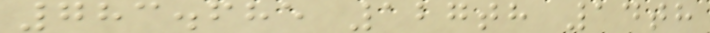783.685 127th 14th
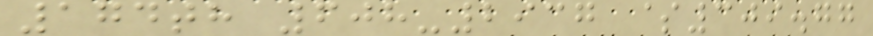174th 608-2937 $309.77
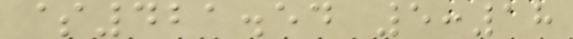$421.54 5:18
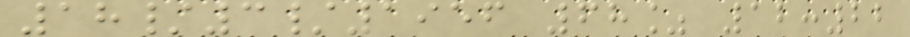18/3/1956 68% 12:22
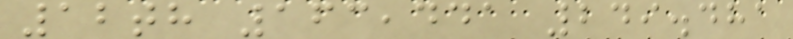12th 163,441 249.481
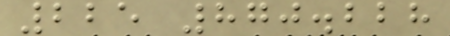225 870.228
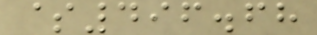$496.68
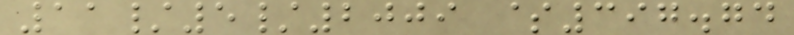11/5/2009 $397.74
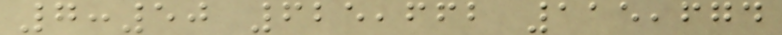7:50 625,662 115,674
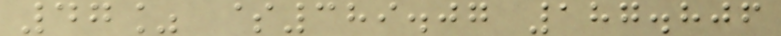47% $389.07 187.806
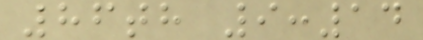86th 9:14
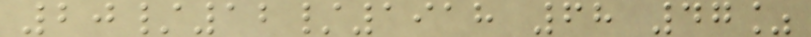20/12/1918 68 47%
